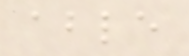able
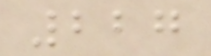227
